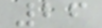26
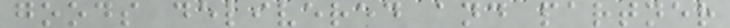goods delivered and partner
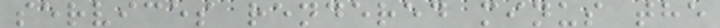services rendered minus the
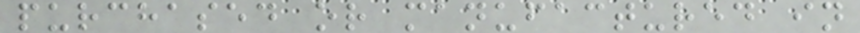purchased or manufactured in
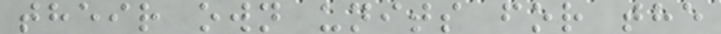their own units for the
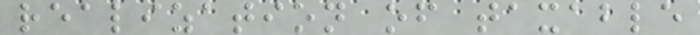realization of taxable
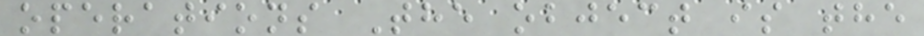operations The object is the
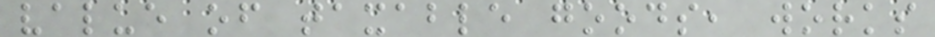value of taxable goods, works
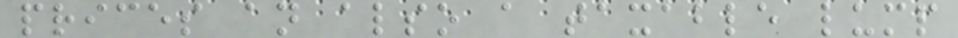prices an also a taxable lump
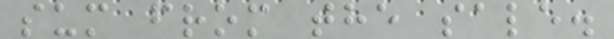sum from the sale.
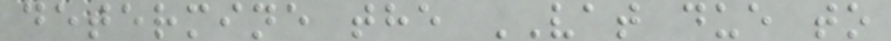determine the VAT due to
